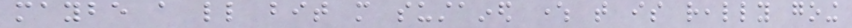maybe a little bit more sustained where that is really going
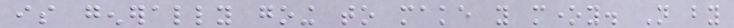is generally going to make you money. Not by
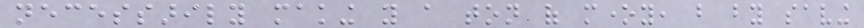necessarily making you a ton of money, but by saving
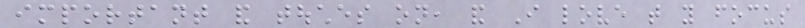important and touches on, and I love that you focus
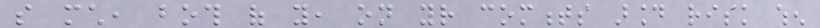so much, both of you, on your comments around risk when
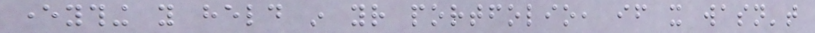everything you held in your portfolio, if it wasn't
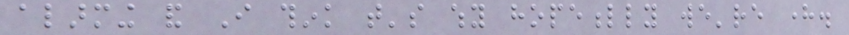alarming and I think that's why hopefully we're here.
